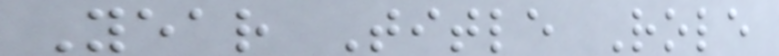Year Title Role
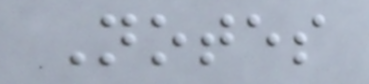Notes
